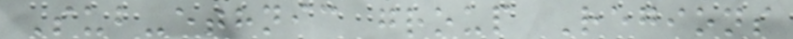Sub-ethnic group Regions
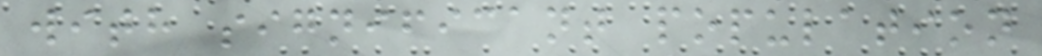with significant population
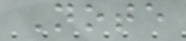Note
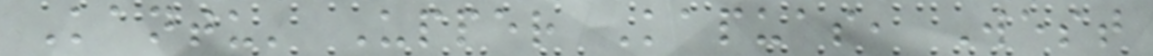Kantu' Upper Kapuas, West
